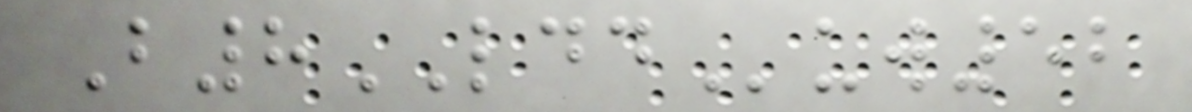B8LDDuw52
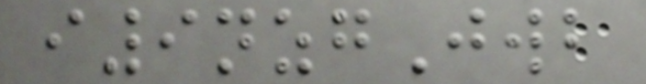i9nzgJwb
